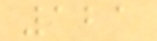121
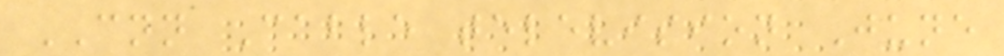CNN Cable television June
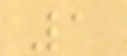1
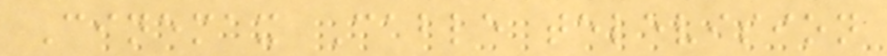Cinemax Cable television
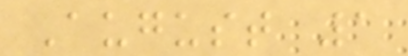August 1
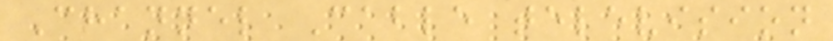Channel Cable television
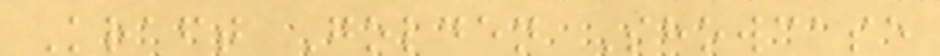Kraft Golden Showcase
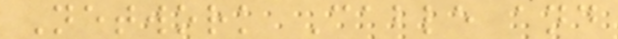Network Cable and
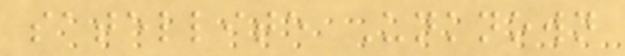satellite Unknown
